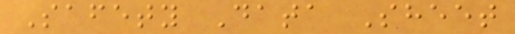Safety Data Sheet
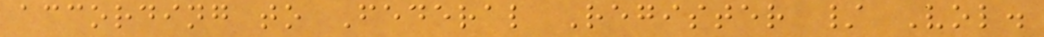according to Federal Register / Vol.
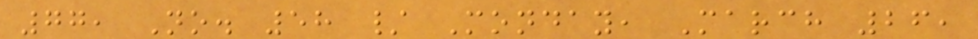77, No. 58 / Monday, March 26,
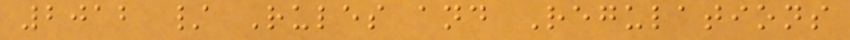2012 / Rules and Regulations
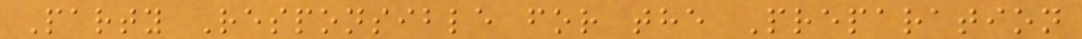Party Responsible for the Preparation
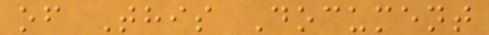of This Document
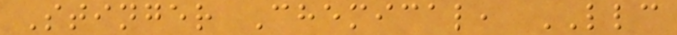Stinger Chemical, LLC
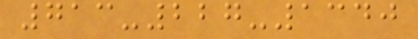713-227-1340
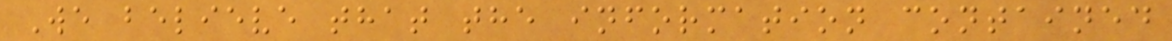We believe that the information contained
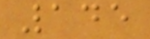145
